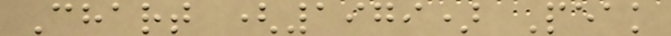Chart (1979) Peak
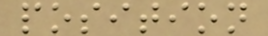position
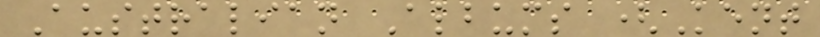Australian Albums (Kent
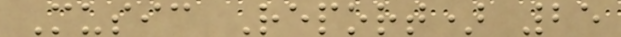Music Report) 25
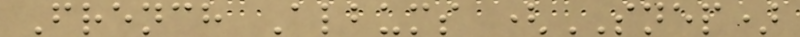French Albums (SNEP)
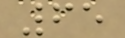65
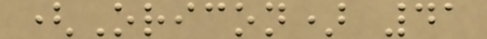(Oricon) 41
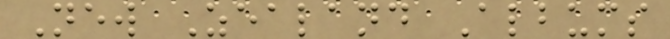New Zealand Albums
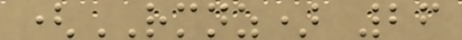(RMNZ) 26
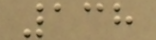138
